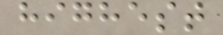highest
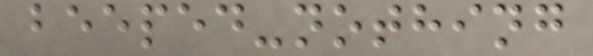beeped-nothing
